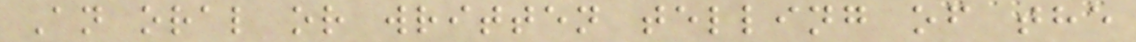An oral or written telling of the
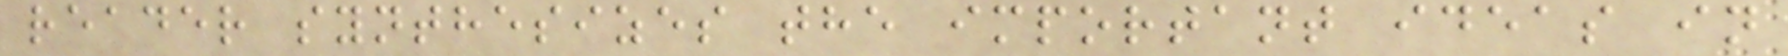reader synthesizes the important ideas in
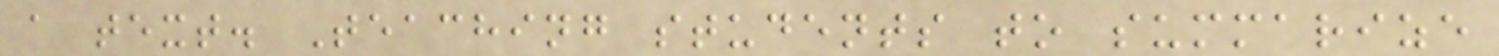a text. Teaching students to summarize
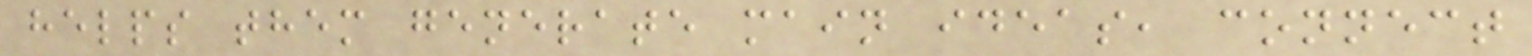helps them generate main ideas, connect
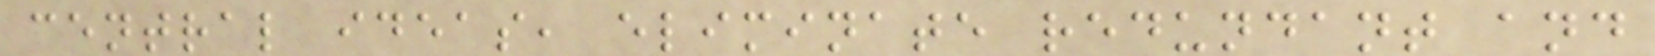central ideas, eliminate redundant and
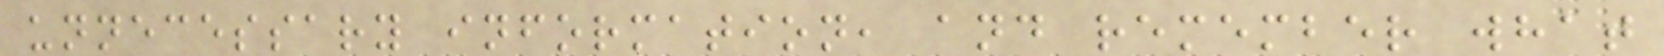unnecessary information, and remember what
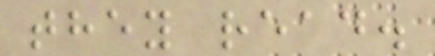they read.
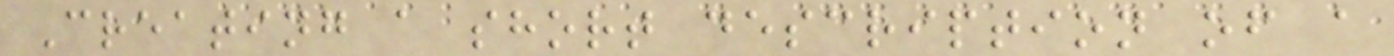Creating a short description of a
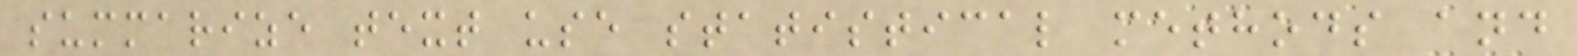summarize text use statistical methods and
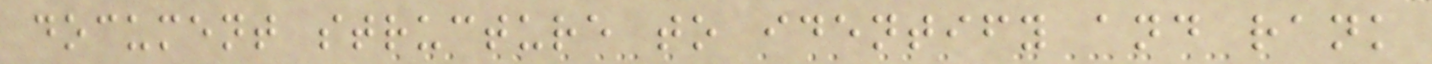document structure to identify and rank
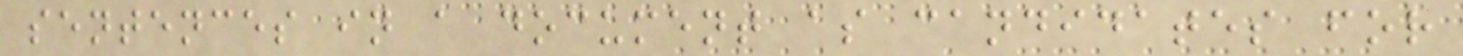sentences in a document as candidates for
